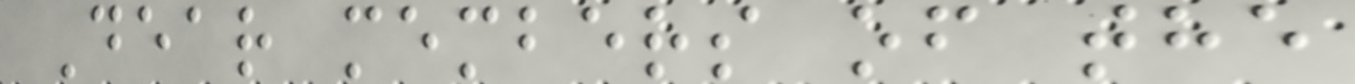Dear members of the
